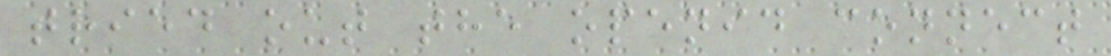tried out the openid connect
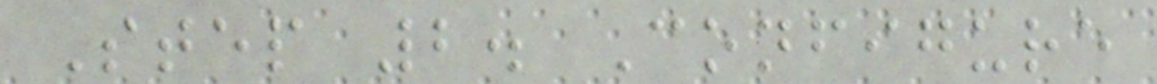Step 2. Configure
